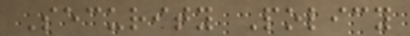Security Policy
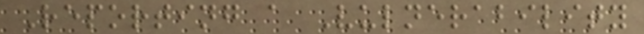Reporting a Vulnerability
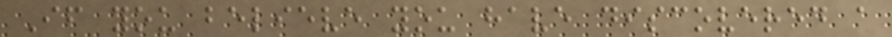If you believe you have discovered a
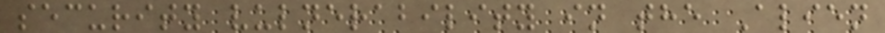security vulnerability in the Alien
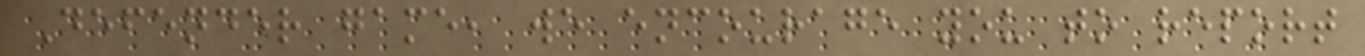Defender game, we encourage you to report
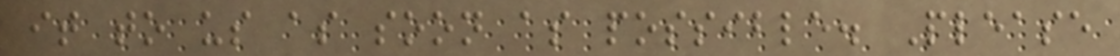it to us as soon as possible. Please
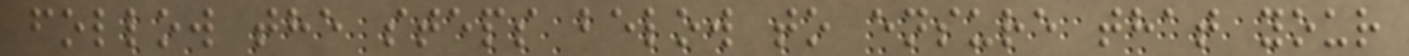follow the steps below to ensure that your
